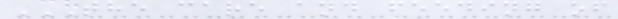THE CARE AND FEEDING OF
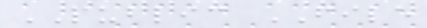PUBLIC FILE
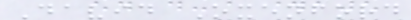David Oxenford
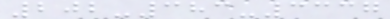202-383-3337
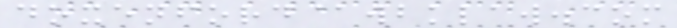doxenford@wbklaw.com
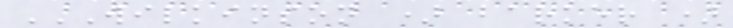WILKINSON ) BARKER )
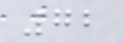72
